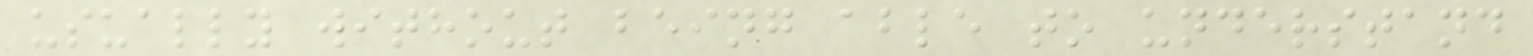usually without being able to understand
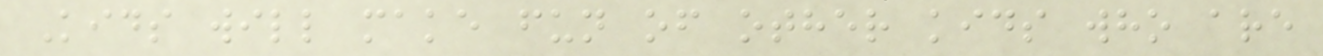Kids will make fun of other kids who are
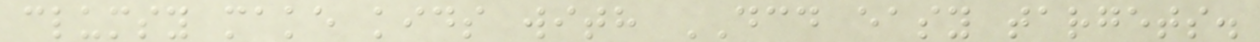clumsy make kids with DCD easy targets.
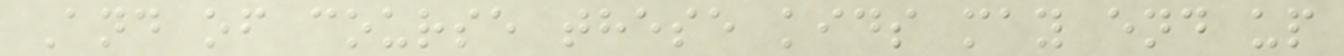And of course these kids may end up
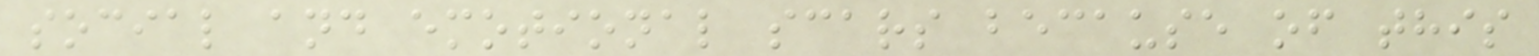social and emotional scars because of this
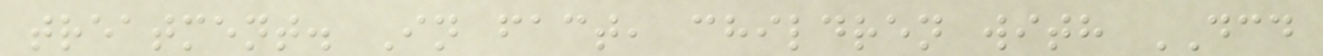treatment. In fact, children with DCD
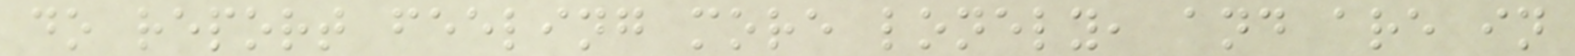do report feeling more lonely, and are in
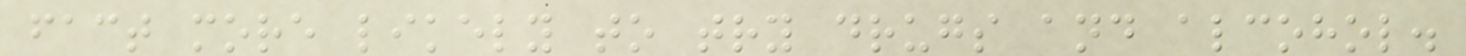fact more likely to try drugs and alcohol.
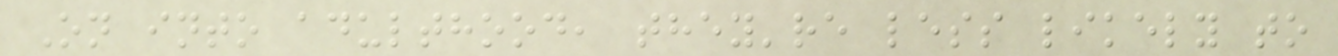On into adulthood, they're less likely to
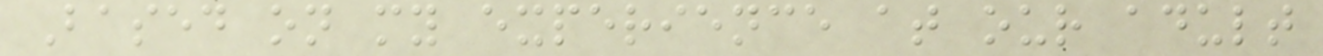Based on my experience at our adult
